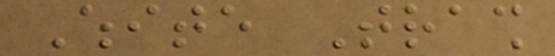White Trash
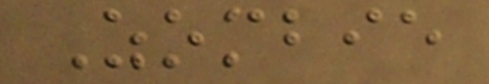Zombie
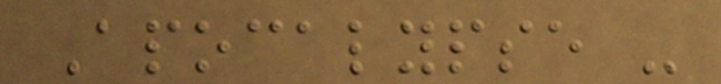Apocalypse -
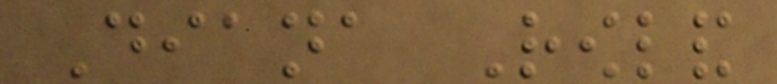Diana Rowland
